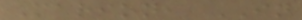Marion, IN
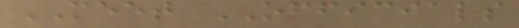MEET OFFICIALS
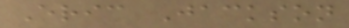Eric Jackson
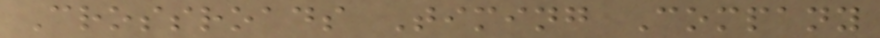Crossroads Timing Company
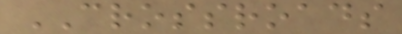CROSSROADS
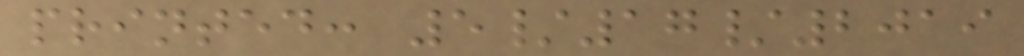printed: 5/17/2019
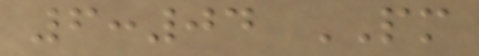6:04 PM
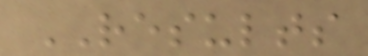RESULTS
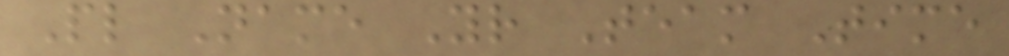Pl Name Yr Team Time
